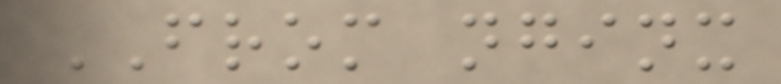FROM nginx
